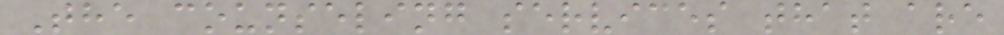The counseling services that are
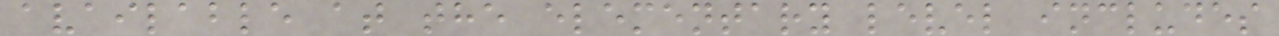available at the elementary level includes
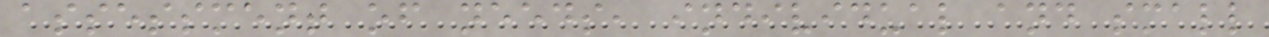assessment of needs, individual and small
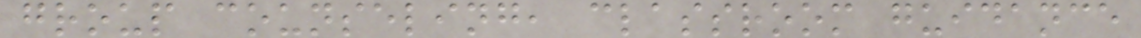group counseling, classroom guidance
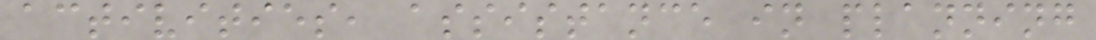activities, assistance in planning
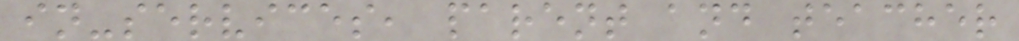in-services, parent and teacher
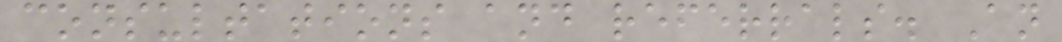consultations and referrals. An
